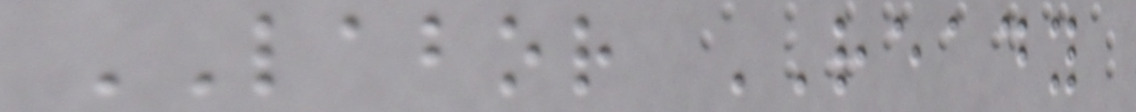LABOR READY
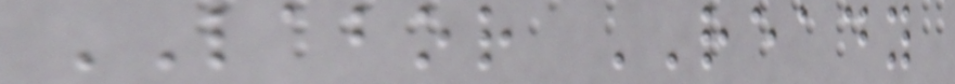LABOR READY
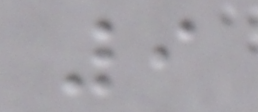9
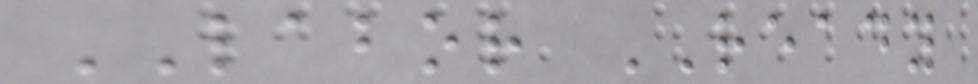LABOR READY
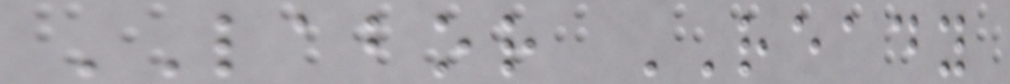LABOR READY
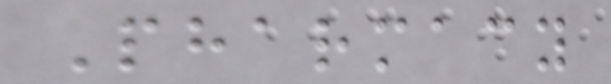Pharmacy
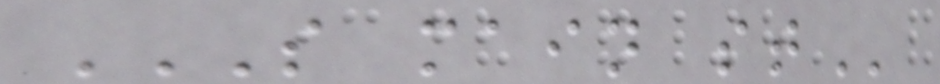S MAIN ST
